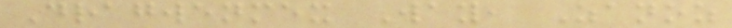Dragwenmex Way, Zanoz
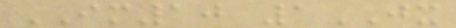IM10 1JX
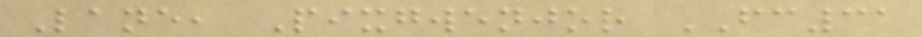Lane, Pixgwenjor FC31
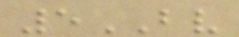5BV
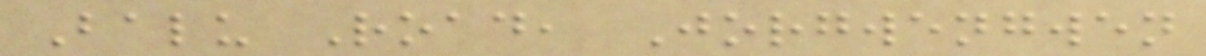Balu Road, Jorgwengwen
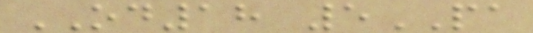OD18 5PA
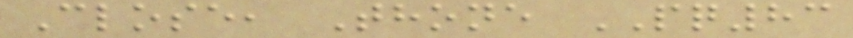Close, Thone PQ83
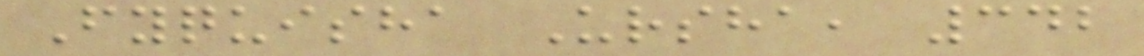Fyquisha Ursha, 342
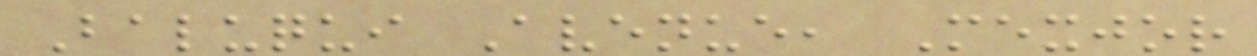Baluqui Avenue, Mexjor
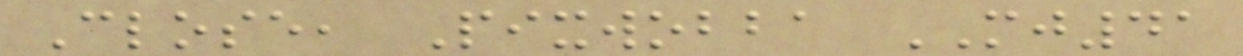Close, Pixwobba MJ41
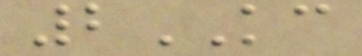2KC
